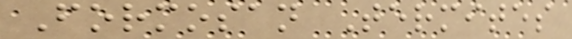Formosan Termites
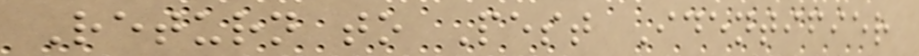Return to Pest Identifier
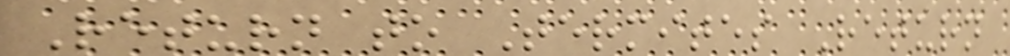Return to Termites Return
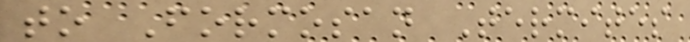to Formosan Termites
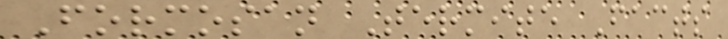Formosan Termite Facts
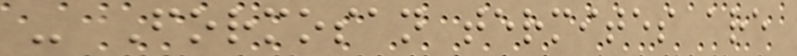- Formosan termites are
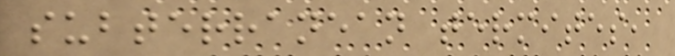subterranean termites,
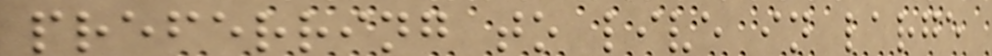preferring to live in large
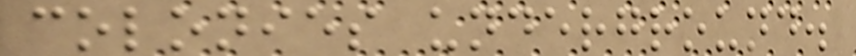colonies underground.
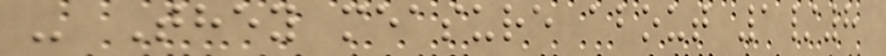- They measure about 1/8
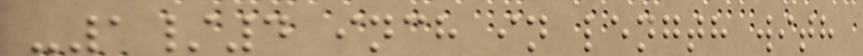-1/4 inch in length with
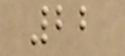22
